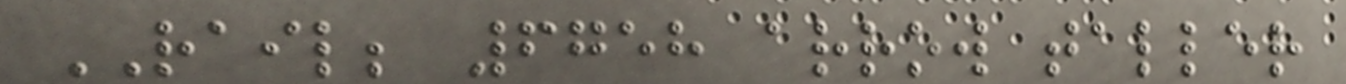RAIL; 6758 arrow taller
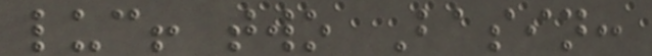luc! two Basin:
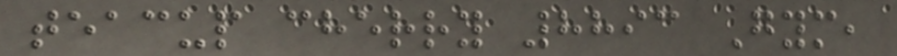teacup cherry 8893 Gym,
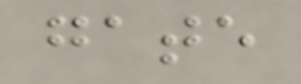gate
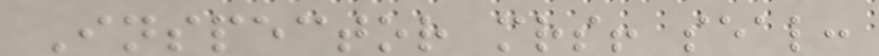Inspector mrs! seal:
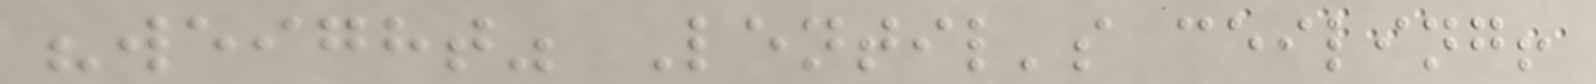"weight" Lentil's ceiling!
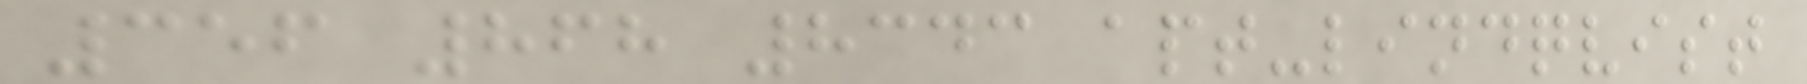356 868 8343 apt-lindqvist
